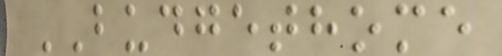BUDGETHOME
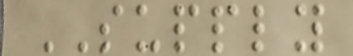SUPPLY
